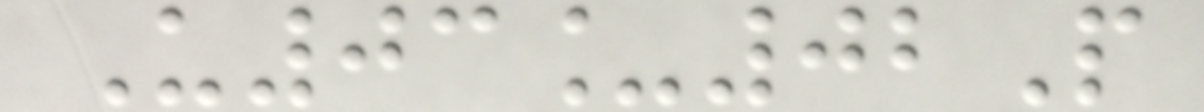U03_02P
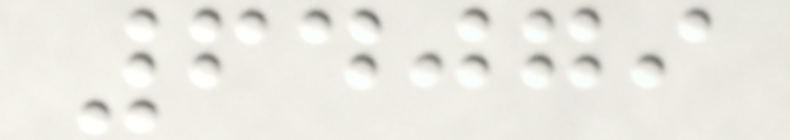64079
